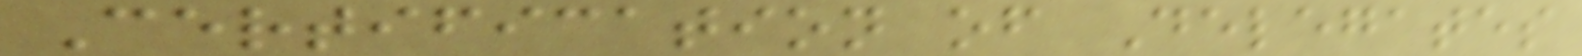Certification of Delegates
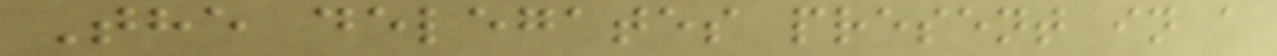The delegates present in a
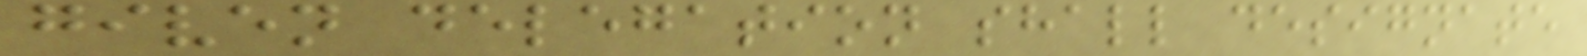given delegation shall designate
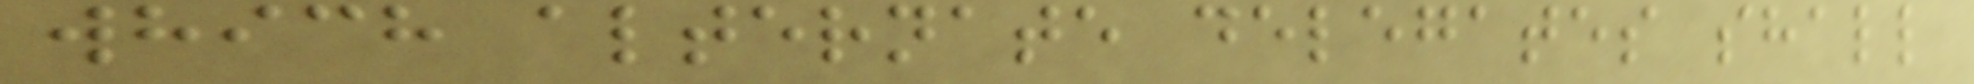which alternate delegates shall
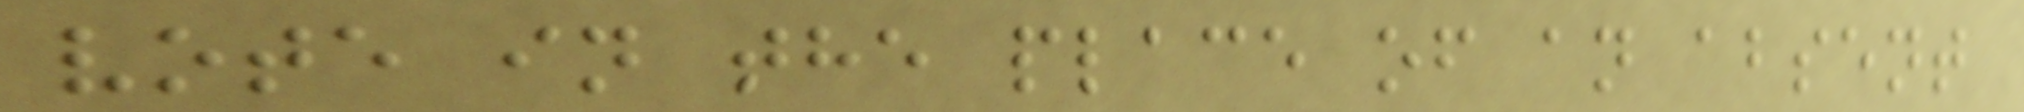vote in the place of an absent
